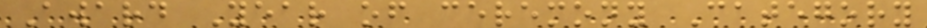Award Year of ceremony Category
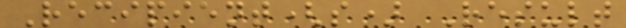Recipient(s) Result
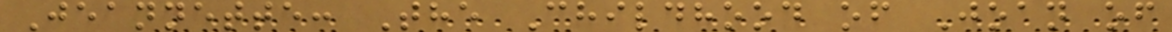Jeannette: The Childhood of Joan of
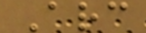Arc
